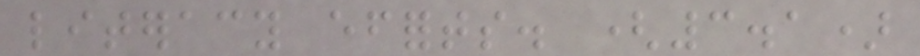literacy efforts. (3.1)
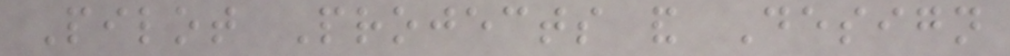Pilot Projects and Design
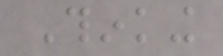Thinking
